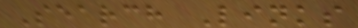Search Links
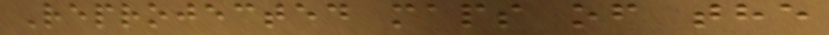Reprojected maps of the
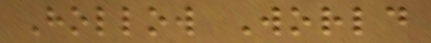Hollow World
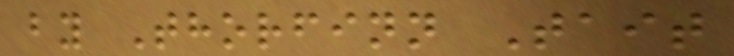by Thorfinn Tait
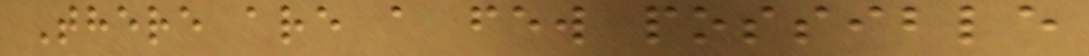There are a few possible
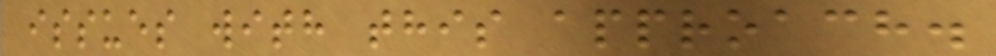issues with this approach.
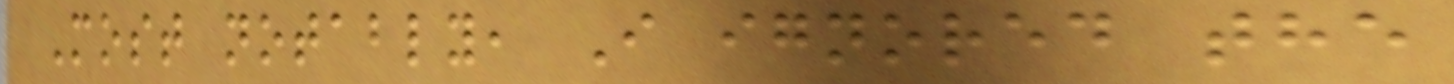Most notably, I ignored the
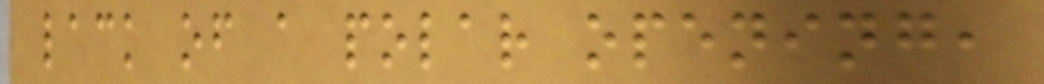lack of a polar opening,
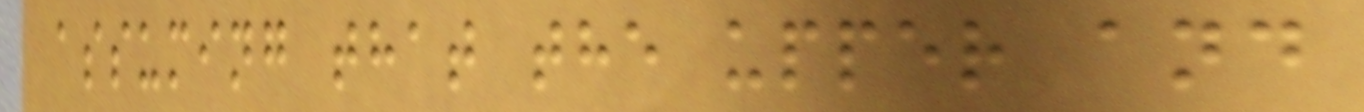assuming that the upper and
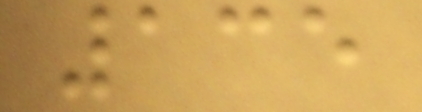135
